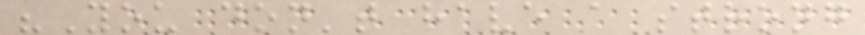"You don't have a strong
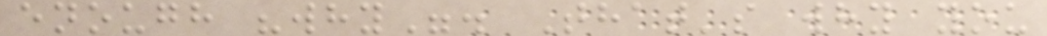enough "why". That's why you
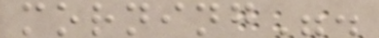morning".
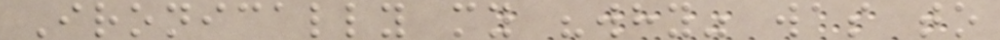Ironically my "why" was to
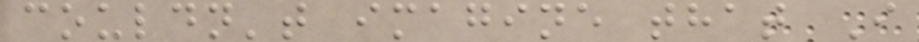couldn't imagine that I
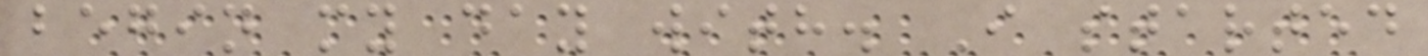begin my day with. I started
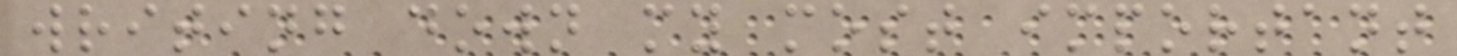writing down my most important
